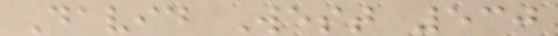David West 530
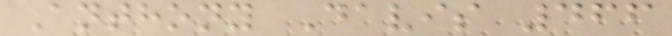Anthony Davis 466
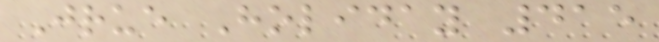Jrue Holiday 415
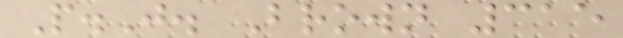P.J. Brown 315
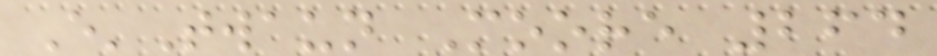E'Twaun Moore 264
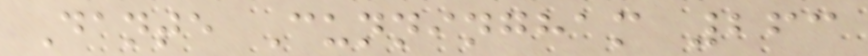Dante Cunningham 263
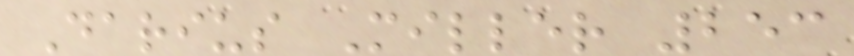Darius Miller 253
